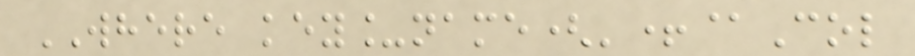WHERE key_name('+@Col
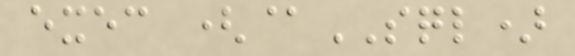exec (@SQL)
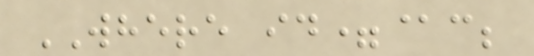WHERE id=@c;
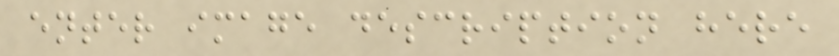enter image description here
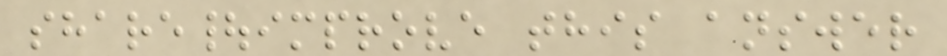share|improve this answer
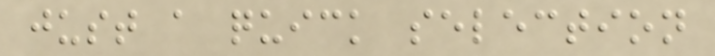just a quick selection
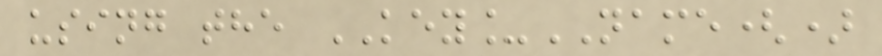using the KEY_NAME()
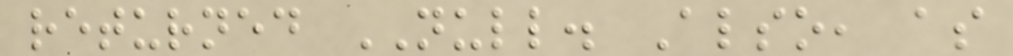returned NULL. Also, as
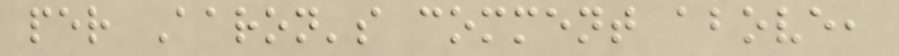per Aaron's comment above,
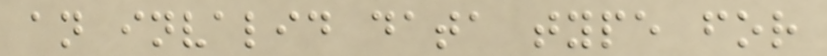an invalid data type for
